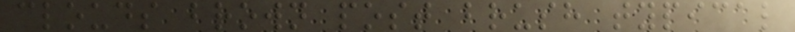clouds brown post brush typical
